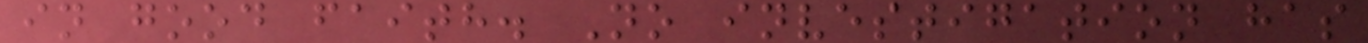in good faith. No investigation has
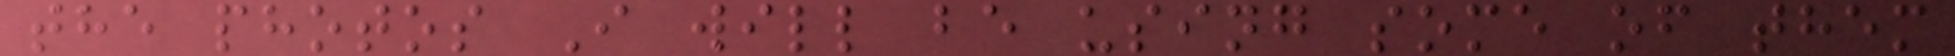the photos I will be using some of them
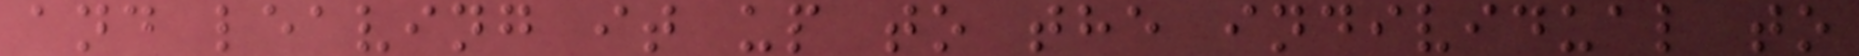and leaving it up to the individual to
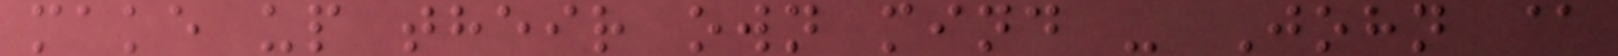make up their own mind - John @
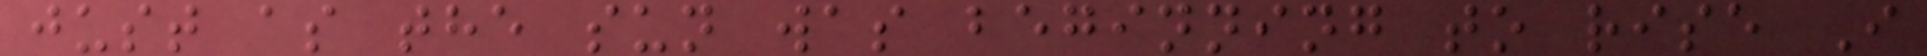just as the sun was beginning to rise I
